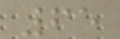65
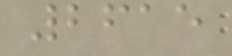2615
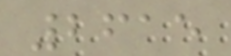2615
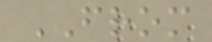FROM
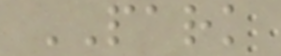PARK
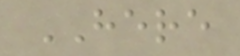HERE
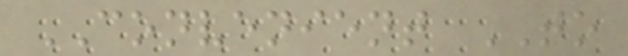CONVENIENT TO
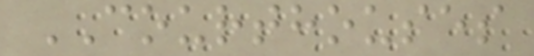COURTHOUSES
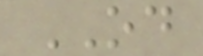OD
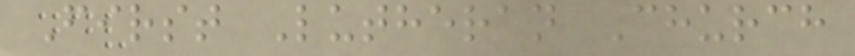First Lutheran Church
